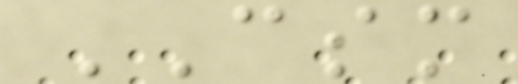CSM
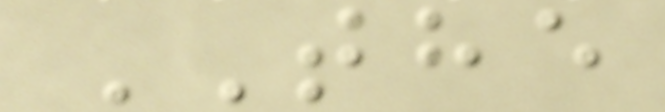THE
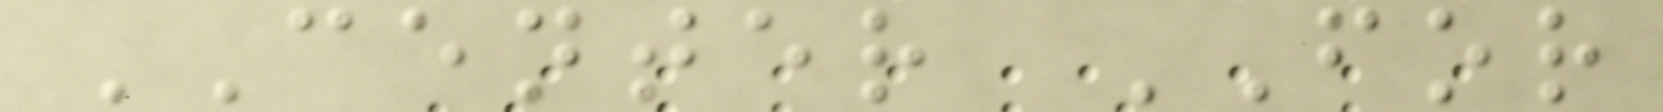CENTER FOR
